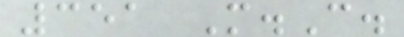351 M.C.
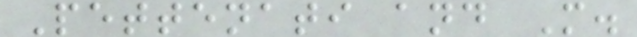Pettenati and M.
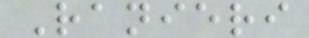Ranieri
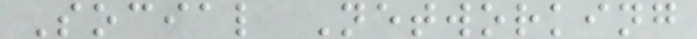Social Networking
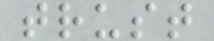trust
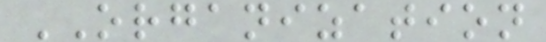ORGANIZATION
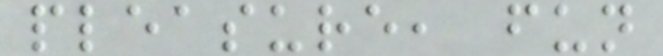pleasure, fun
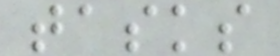tasks
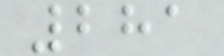281
